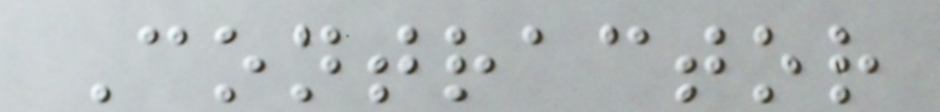Contractor
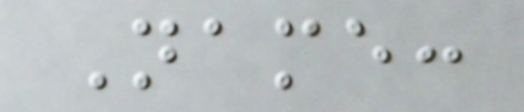Name:
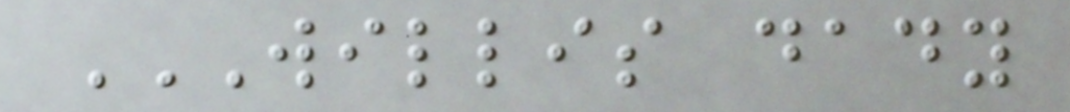WILLIS DADY
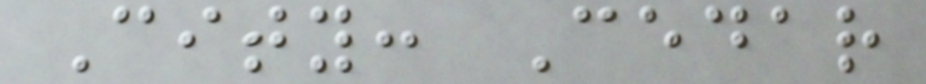City: Cedar
